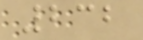232
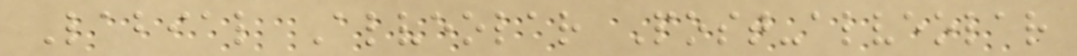Labial Alveolar Post-alveolar
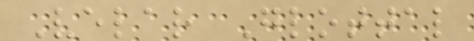Velar Glottal
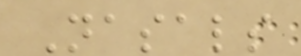Nasals
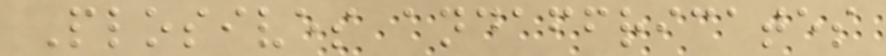Plosives andaffricates
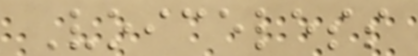Voiceless
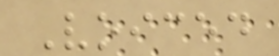Voiced
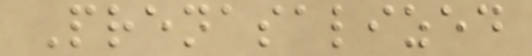Prenasalized
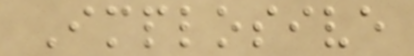Implosive
